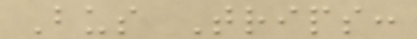Bus Trips:
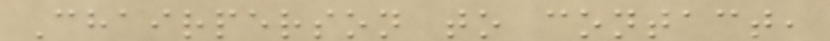Chairperson to contact,
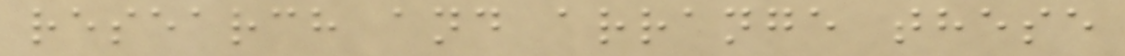research and arrange these
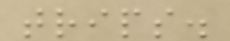trips.
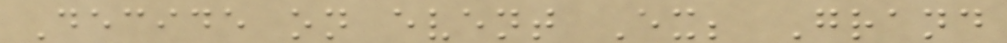Decide on event Ex; Grand
